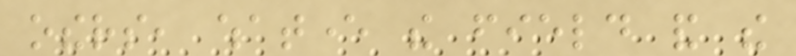others, whatever the field and the
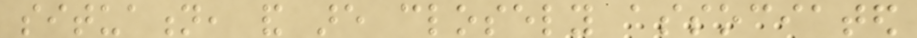situation, and are closely associated
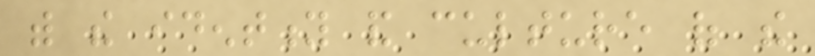with the identity and culture of the
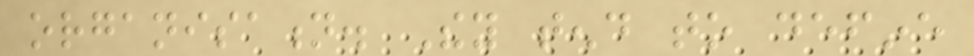organisation. They tend to define
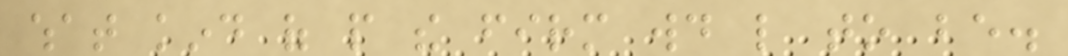what kind of people the firm would like to be.
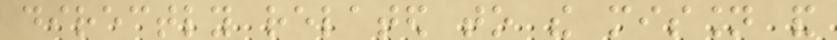directly related to the mission and
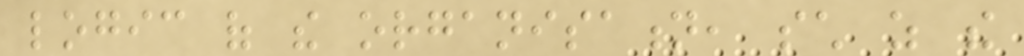logic of the organisation, such as the
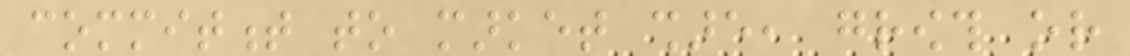commitment to market share, growth or
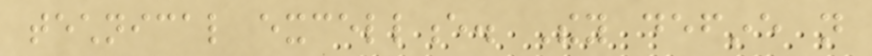technical excellence. They define not
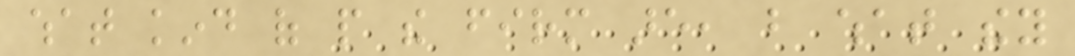what kind of people the firm are, but what they
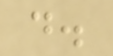do.
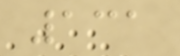131
